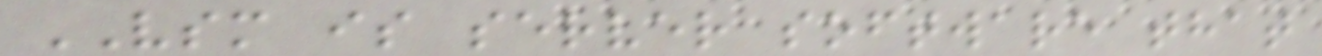VSM is server software that
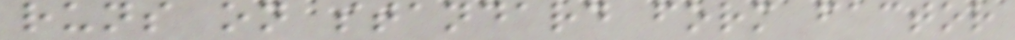runs on standard form factor
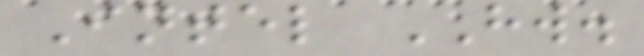Intel HW.
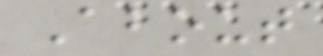About
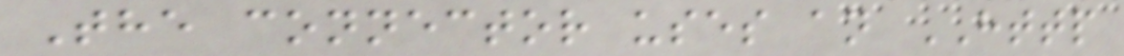The connector uses an HTTP
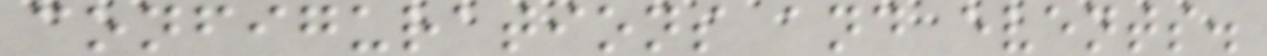configurations and events.
